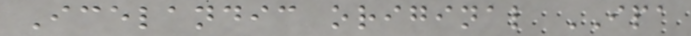Icelandic original IPA
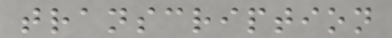transcription
